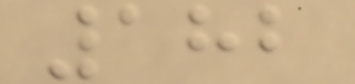182
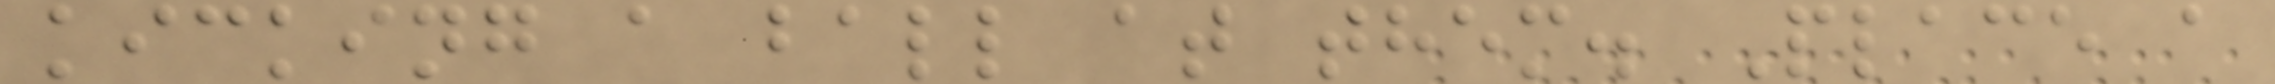kicking a ball at them. Place a
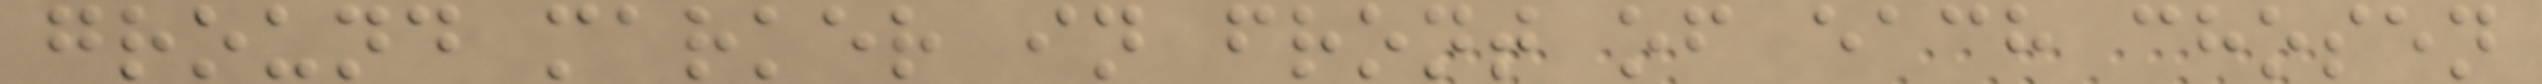ground marker in front of each chosen
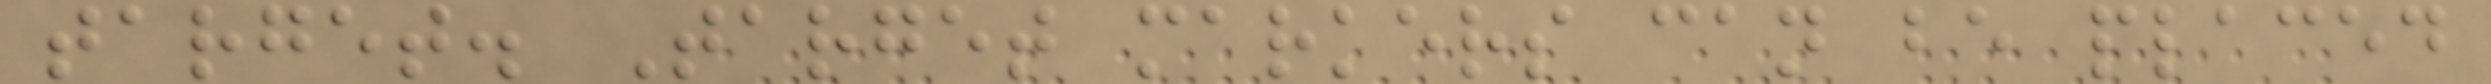target. Target markers can be placed
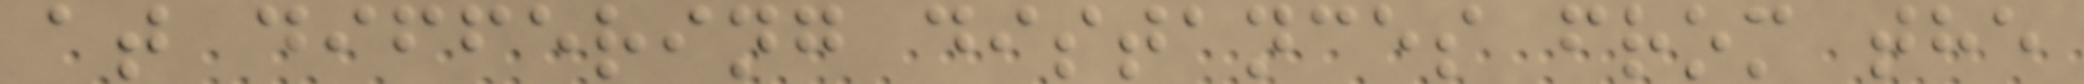at differing distances from the
